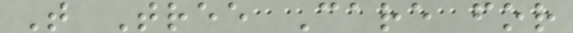T Tree Care for
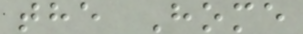the Home
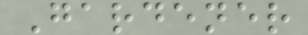Gardener
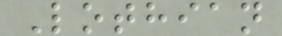Lothian
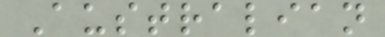Australian
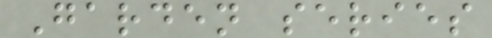Garden series
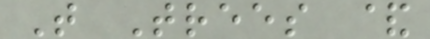T Trees &
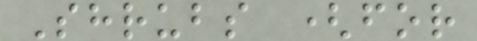Shrubs (for
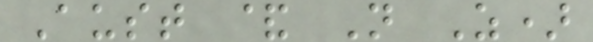Aust & N Z)
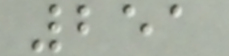251
